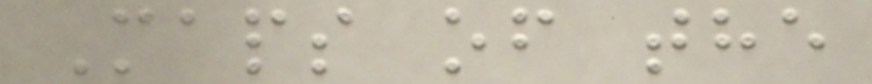Maps of the
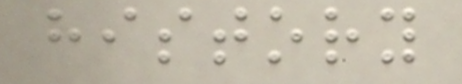history
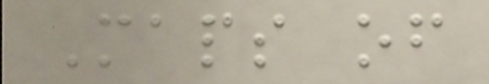Maps of
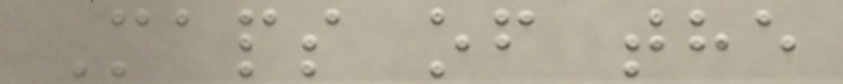Maps of the
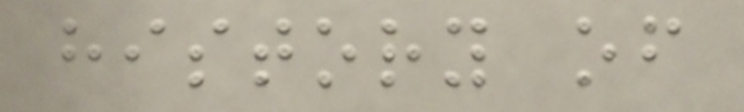history of
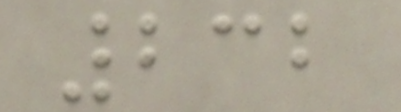232
